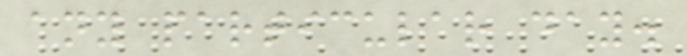any particular day.
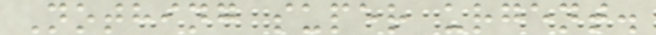Nothing super urgent.
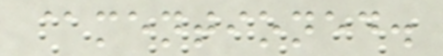@mentioned.
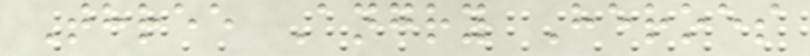Three Angry Heroes
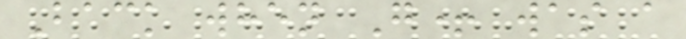Back when G+ was a
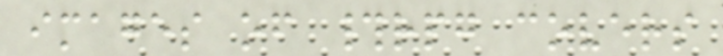images of #rpg covers
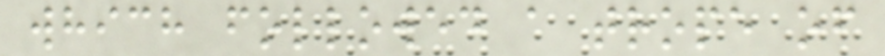which followed a trope of
